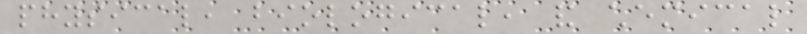physical, biological, and chemical
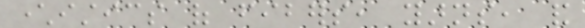characteristics of fibers, yarns, and
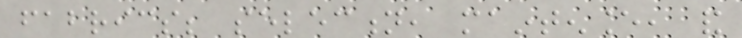fabrics; selection, maintenance, and
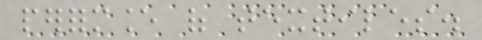performance of textiles.
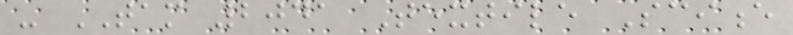- TAM 2041 Textile Science
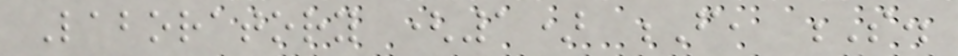Laboratory (1) F, S.
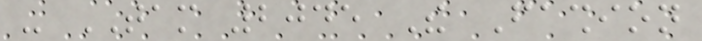- TAM 2045 The Fashion
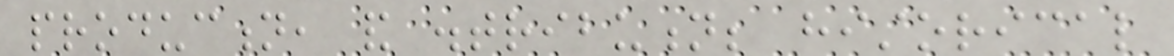production, and distribution; historical
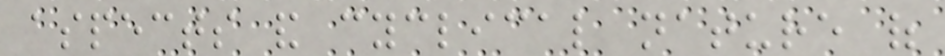aspects and cyclical nature of
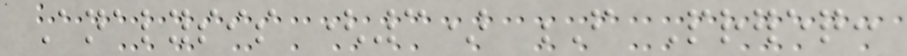Analysis (3) F Prereq:
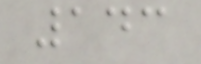143
